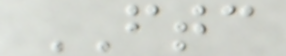FTC
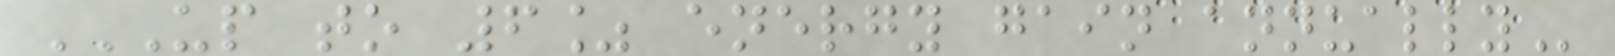UP TO 6% ENERGY GAIN ANNUALLY
